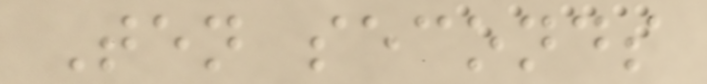Ten seconds
